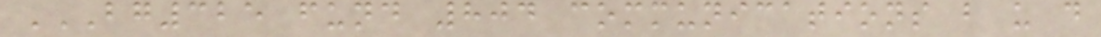BG325 FUND 804 COMMUNICATIONS B U D
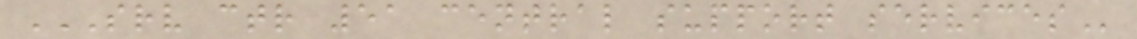SRV CTR 51 CENTRAL SUPPORT SERVICES
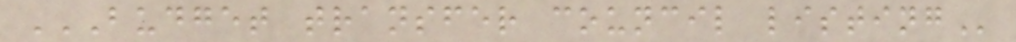BUDGET TRANSFER COUNCIL LISTING
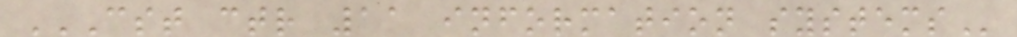CST CTR 11 INFORMATION SYSTEMS
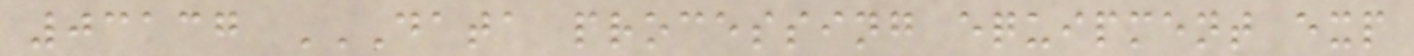03137 DATA PROCESSING EQUIPMENT EXP
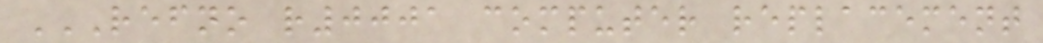REFNO R0001 COMPUTER REPLACEMENT
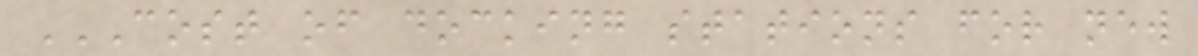COST OF DOCKING STATIONS FOR NEW
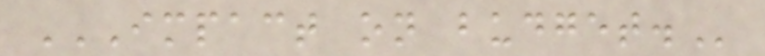IMPACT ON BUDGET.
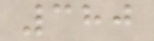380
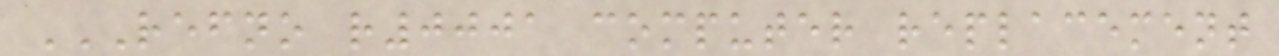REFNO R0001 COMPUTER REPLACEMENT
